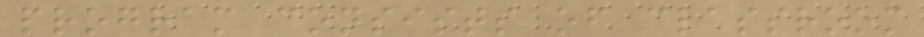program consists of classroom
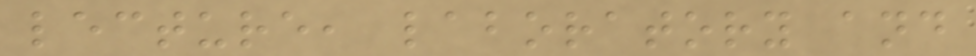lecture, laboratory and
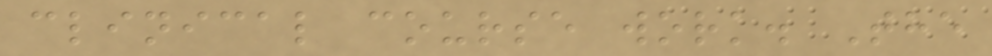clinical course work. The
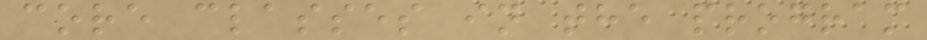core classes in the program
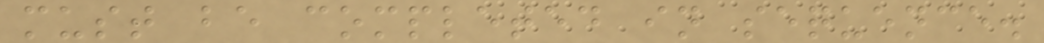must be completed in sequence.
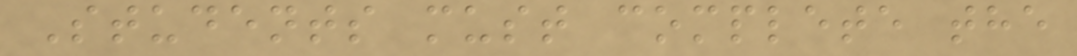Students must complete the
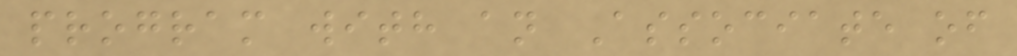program with an Associate of
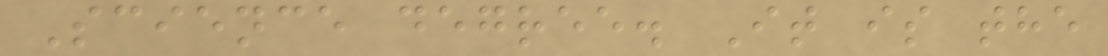Science degree. It is the
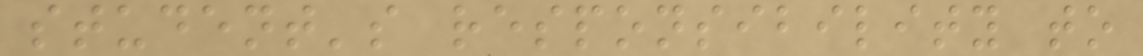student's responsibility to
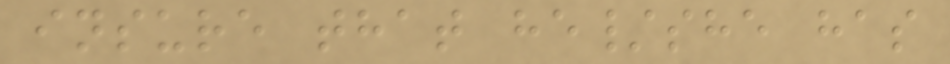insure that he/she has
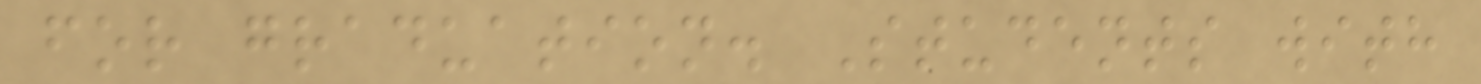for graduation. Students with
